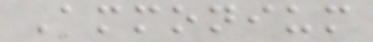Ammonium
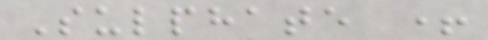Sulphate +
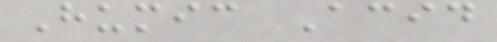Humic Acid
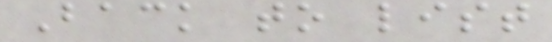Back to list
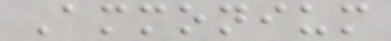Ammonium
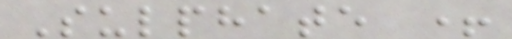Sulphate +
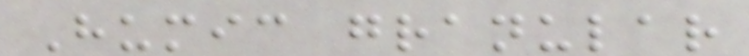Humic granular
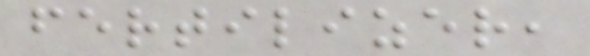fertilizer,
